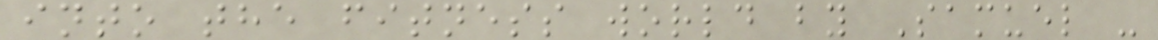into the fitness world by Samuel -
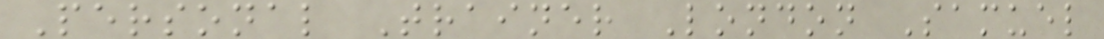Personal Trainer London Samuel
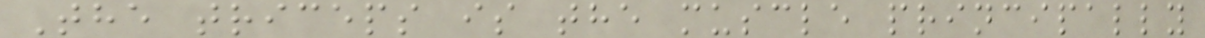The triceps is the muscle principally
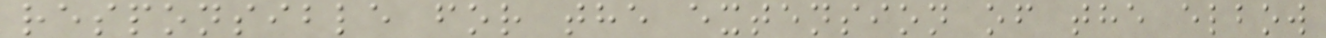responsible for the extension of the elbow
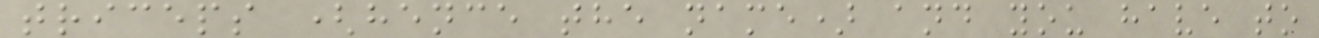triceps (hence the name) and you have to
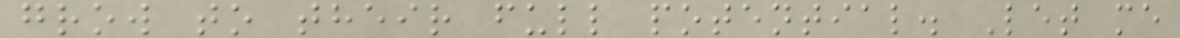grow to their full potential. Let me
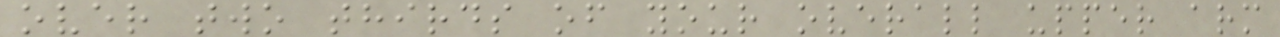over two thirds of your overall upper arm
